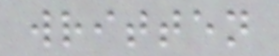written
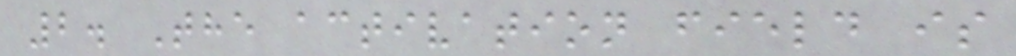2. The activation field is
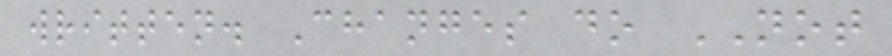written. Changes do NOT
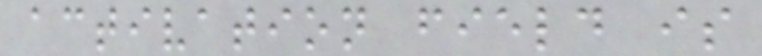activation field is
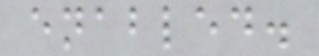enabled.
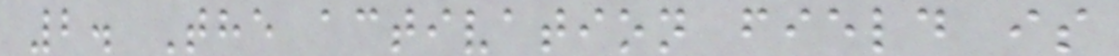2. The activation field is
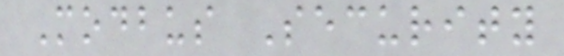Modbus Security
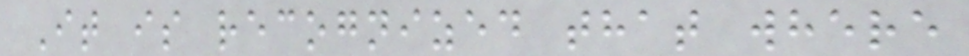It is recognized that where
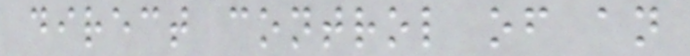direct control of an
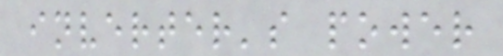inverter's power
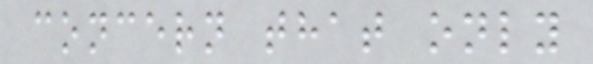concern that only
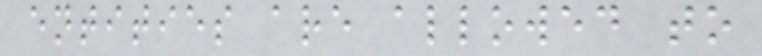entities are allowed to
